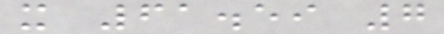x 61.59 7
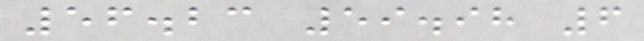56.23 59.98 6
